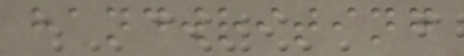handwriting
